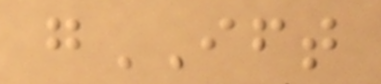gIFT
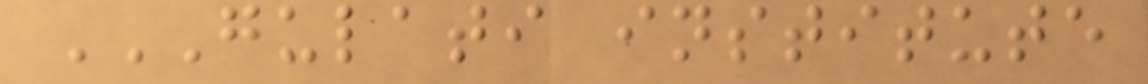GULATI INSTITUTE
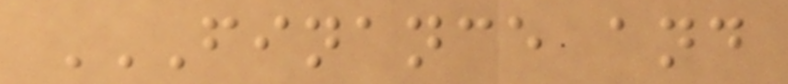FINANCE AND
